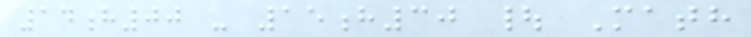14h00 - 15h30 | Math
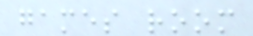games room
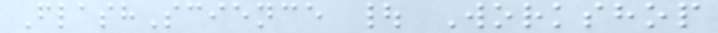FlashScience | Workshop
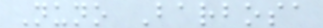Nuno Barbosa
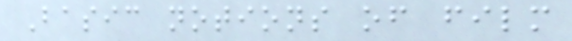Basic notions of film
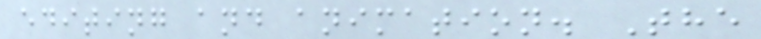editing and animation. The
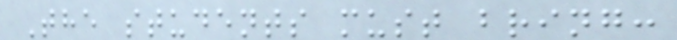The students must bring:
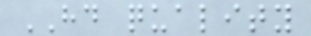HD quality
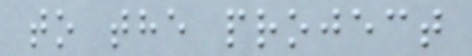to the project
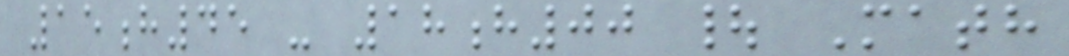15h45 - 18h00 | Math
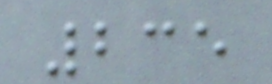235
